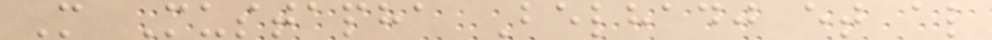M Mustapha Belhadj et al
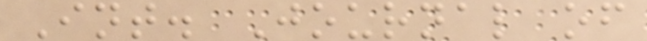Int. Journal of
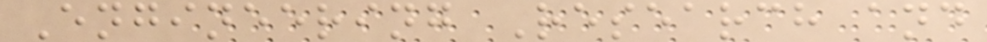Engineering Research and
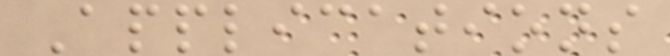Applications
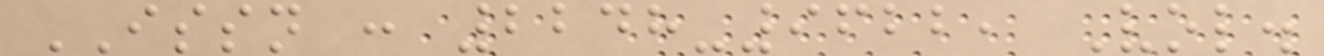ISSN : 2248-9622, Vol.
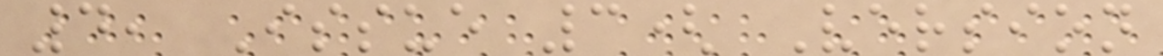4, Issue 3( Version
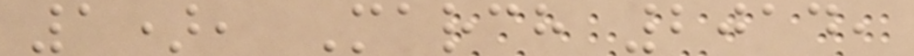1), March 2014,
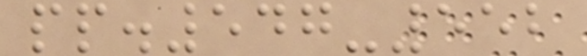pp.547-552
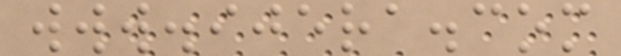www.ijera.com
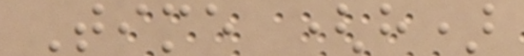Time (h)
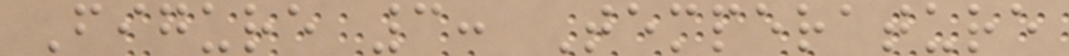Figure 3: Temperature
